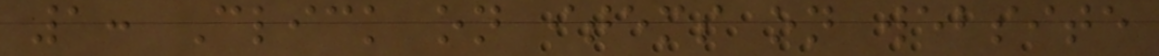1: Click on items on website
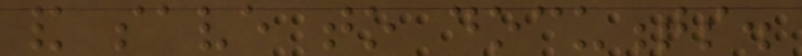and save to documents.
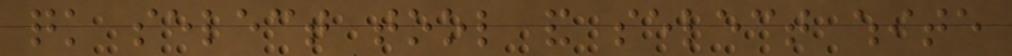quick select tool and select white
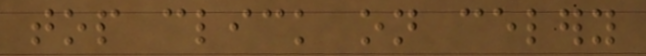top click on celery
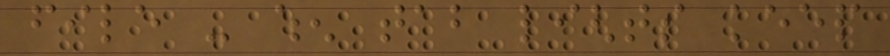file - when tab lights keep
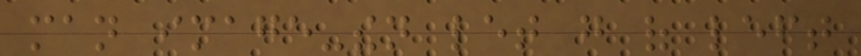man image-then let go of left
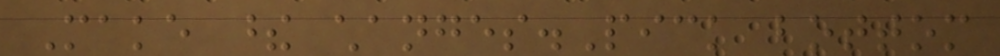Make these changes.Pick bottom
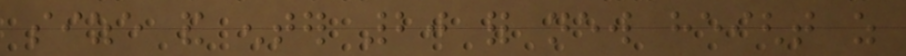size and enter 20 for new height as
